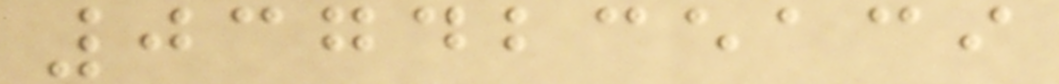0374235139
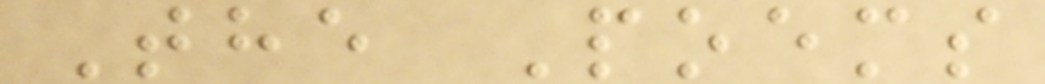The Poems
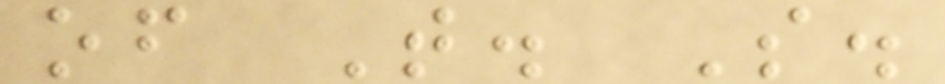of T. S.
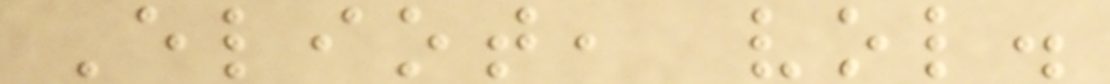Eliot, vol.
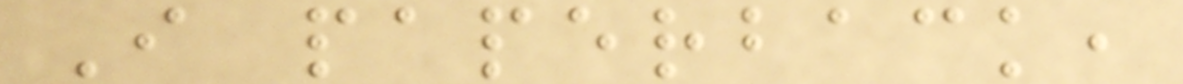I paperback,
